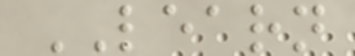LEARN
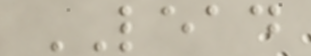LEAD
